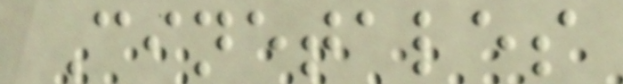Cinetales
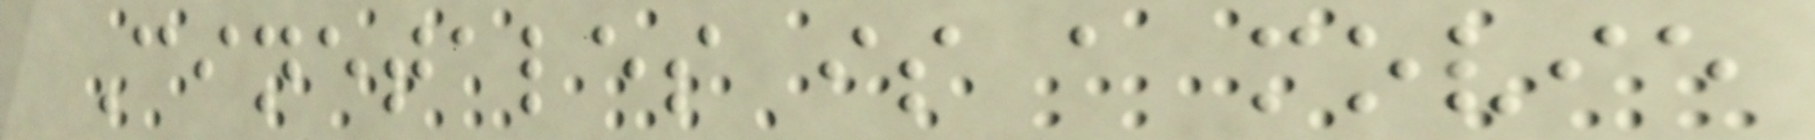Cinetales is a movie
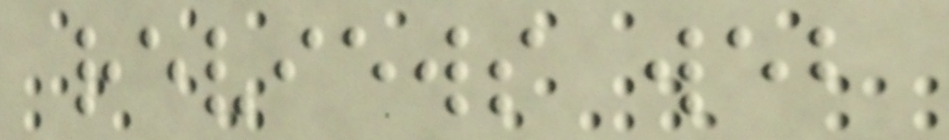reviews web
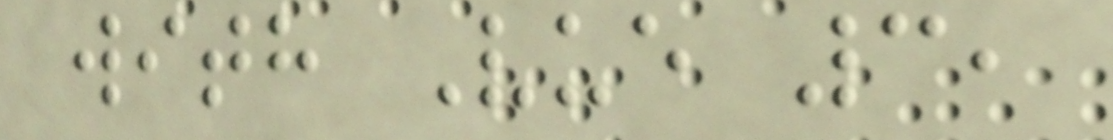with Vue 3,
